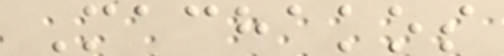Machakos
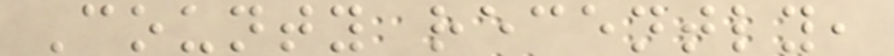County recently,
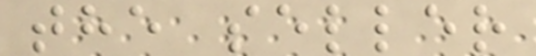the seller
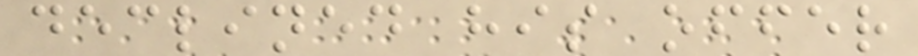declined his offer
